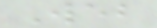Web
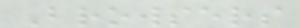Browsers
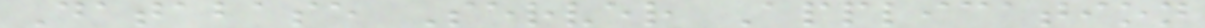Database Server Application
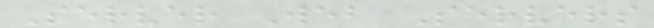Server Web Servers
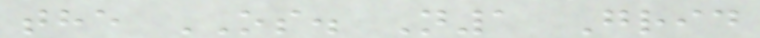the OS. N1 Grid
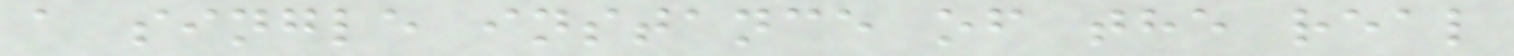a single instance of the real
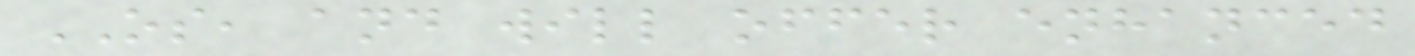OS, and will offer enhanced
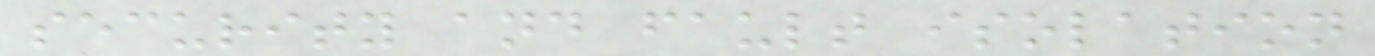security and fault isolation
